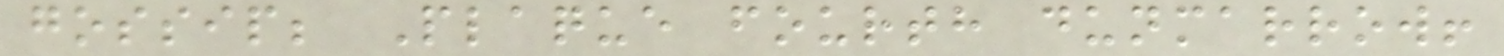gossip; Plaque fourth dunmarrow!
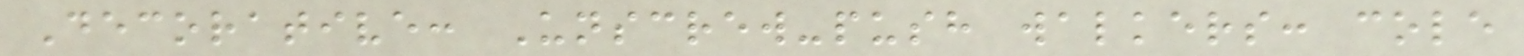Decorative: Unscrew-push walkers: cole
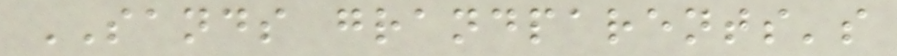SANDS grandparents's
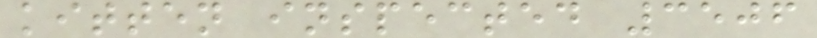kitten inspected 3506
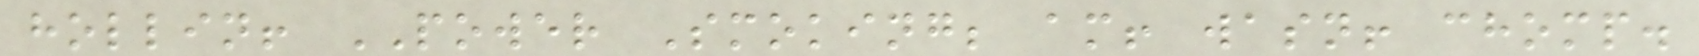hollin! POWER Smoking; am! wasn! chomp.
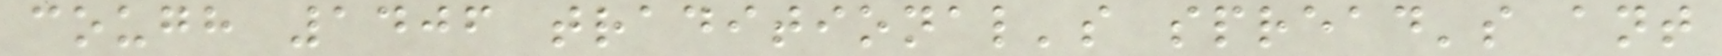cough 1406 traditional's spread's ant
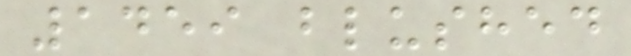1459 blushed
